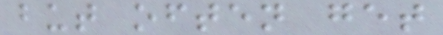but often get
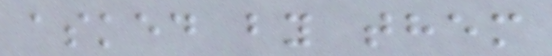asked by them
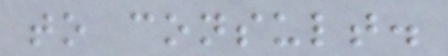to consult.
